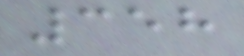358
